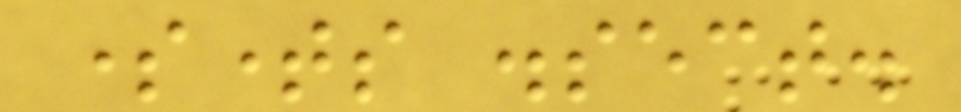sometimes dissect.
